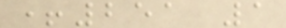+251 1
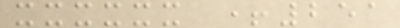xxxxxx +251
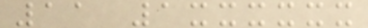11 1xxxxxx
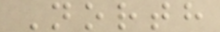North
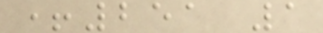+251 1
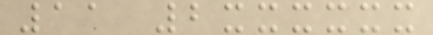11 2xxxxxx
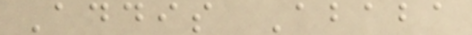Addis Ababa
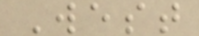West
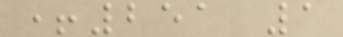+251 1
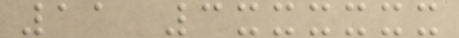11 3xxxxxx
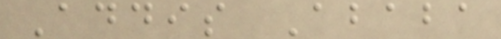Addis Ababa
